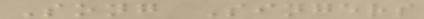Song Singers
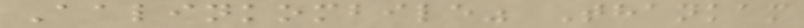Aalinkombile" Thankam
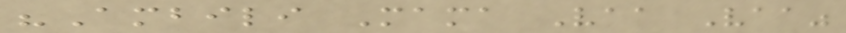"Ambili Mama Vaa Vaa"
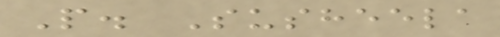P. Susheela
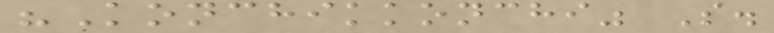"Konchikkonchi" S.
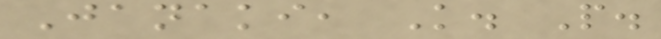Janaki, K. P.
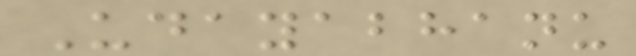Udayabhanu
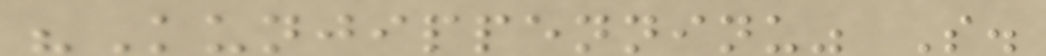"Kunjippenninu" S.
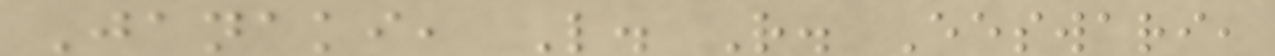Janaki, L. R. Eeswari,
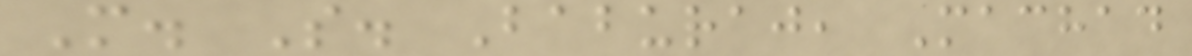M. S. Baburaj, Machad
